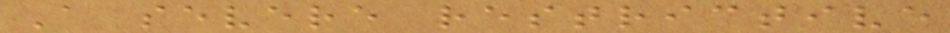A severe restrictive
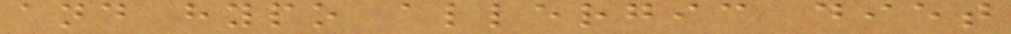and hypo allergic diet
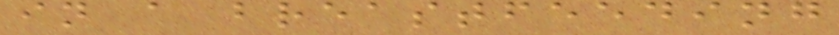in a breastfeeding
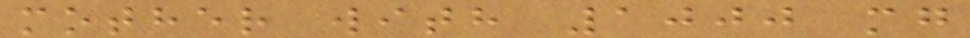mother with 1000 mg
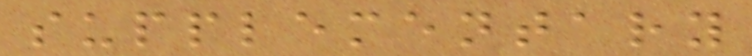supplementary
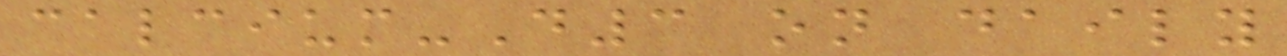calcium-D3 on daily
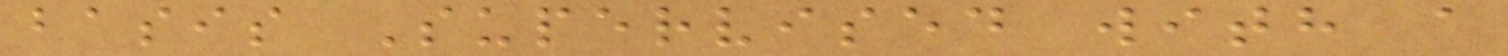basis Supervised with a
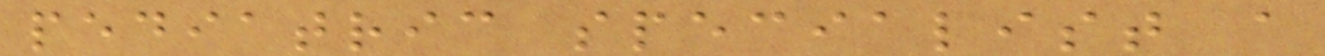pediatric specialist a
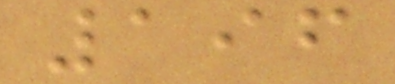196
